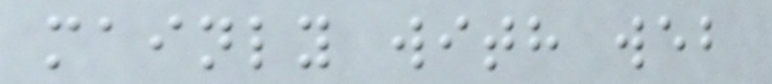mainly with web
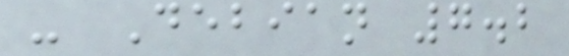- Debian 7.2
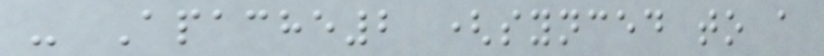- Apache2 (synced to a
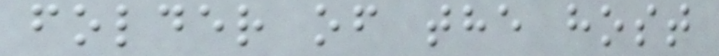folder of the host
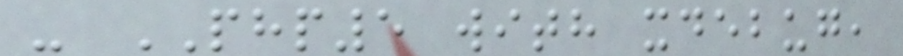- PHP5 with xdebug,
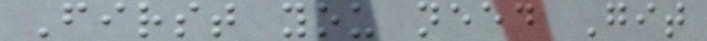First you need Git
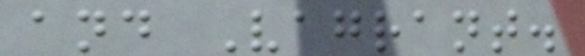and Vagrant.
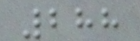288
